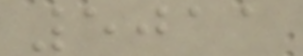5011
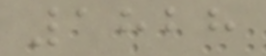1828
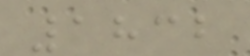1832
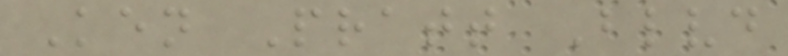Ken Pratt Blvd
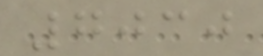7030
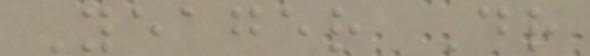Yeager Dr
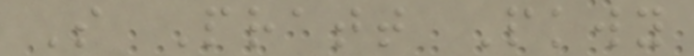S Pratt Pkwy
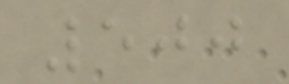500
